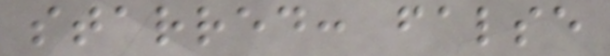starred: false
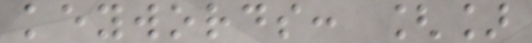keywords: []
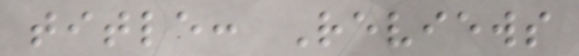title: Reviews
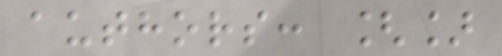authors: []
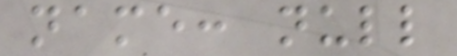name: null
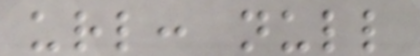url: null
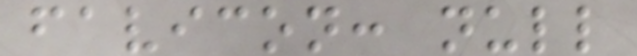favicon: null
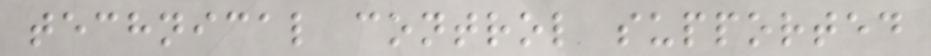technical control supported
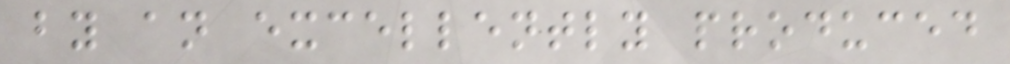by an excellently produced
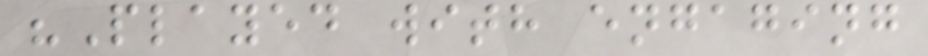"Played with engaging
